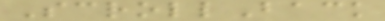ScrollBack
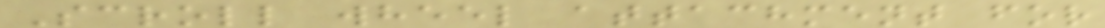Scroll wheel attachment for
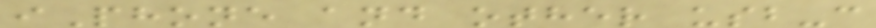iPhone and other usb-c
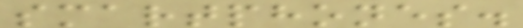smartphones.
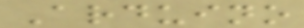Arduino
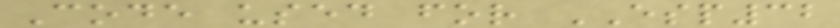Code used for ESP32
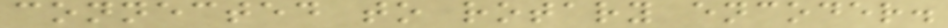connected to rotary encoder.
